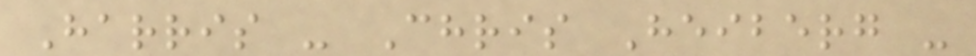Harris - Chris Heiberg -
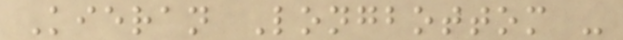Kieran Longbottom -
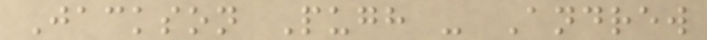Jackson Pugh - Andrew
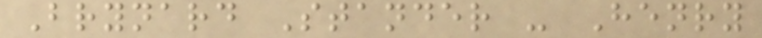Brynard Stander - Henry
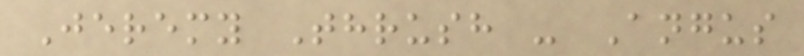Jeremy Thrush - Angus
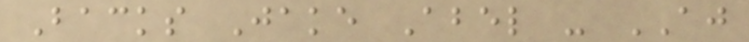Backs Jake Abel - AJ
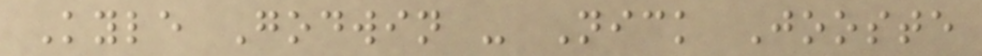Kyle Godwin - Nick Jooste
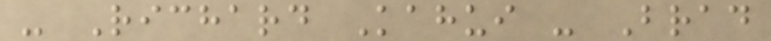- Richard Kahui - Brad
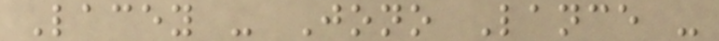Lacey - Jono Lance -
